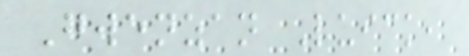Gwenzan Luick,
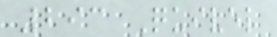293 Quivel
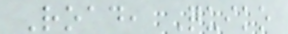Road, Quiko
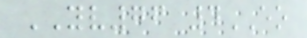YV76 4EO
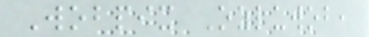Wobpix Ozluwob,
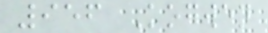956 Kogwen
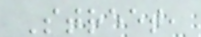Street,
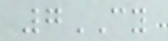7CY
